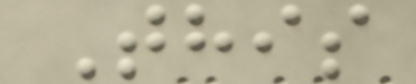This
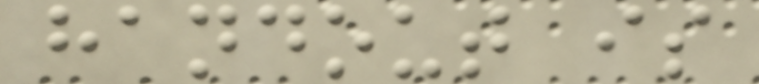handout is
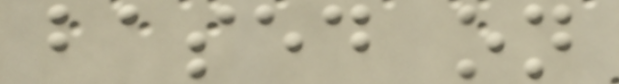based on
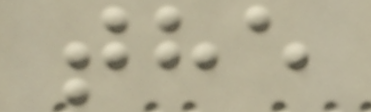the
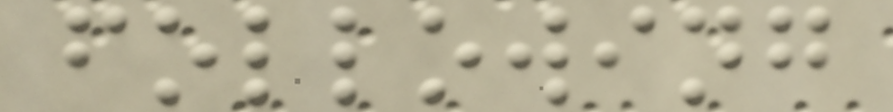following
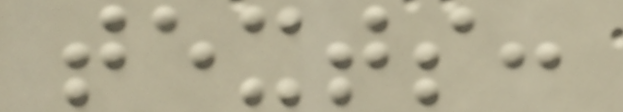texts:
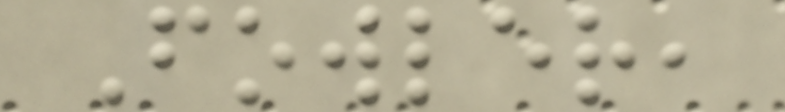Fowler,
